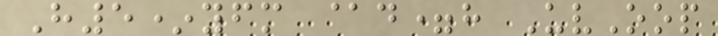H5*yfm @d=h UvOop
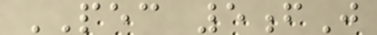PEC 5fJ
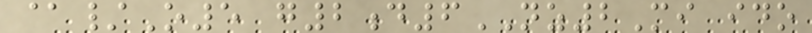@/O5 g2d6NZ2Mi ido
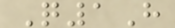Q1H
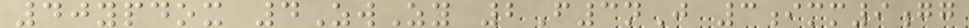40ypdox 4ZwZy 2F3nJ 3imm9gg
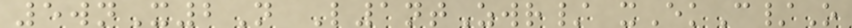5wnX2N L1ntZwr/ xEkC/O
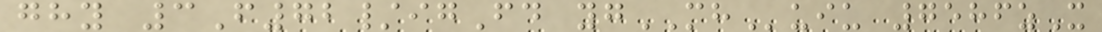ghy 3F72/igFd ygMHuiu 7586zX
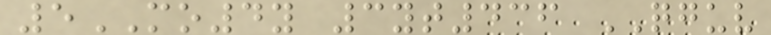5MO4y 3yt436 QGUV
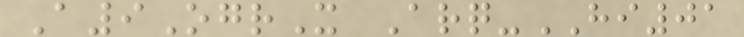A9OgrX Arq-HI01
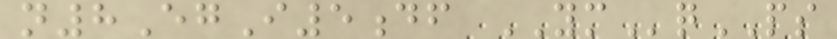n8EgI5df YMqPS
